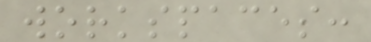workspaces:
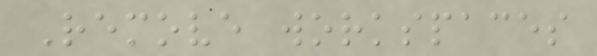Remove workspaces
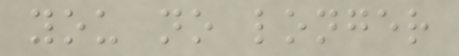you no longer
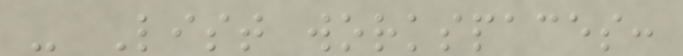- List workspaces:
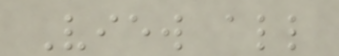View all
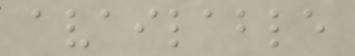available
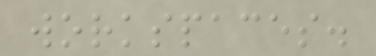workspaces.
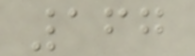167
